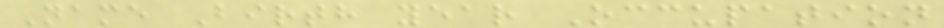Name Birth year Occupation
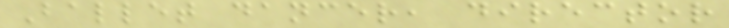Ballet dancer, director
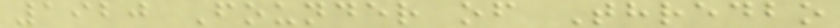1920 Founder of Thredbo
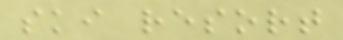ski resort
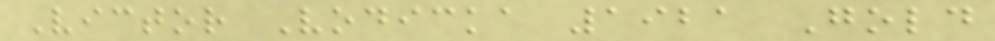Victor Vodicka 1921 Gold
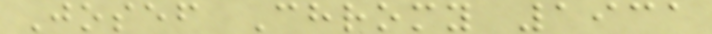Josef Chromy 1931
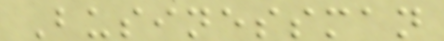Businessman
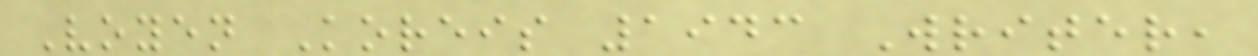Voyen Koreis 1943 Writer,
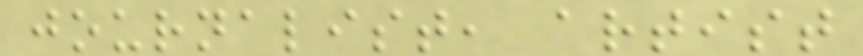journalist, artist
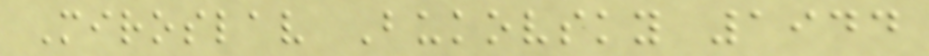Miroslav Bukovsky 1944
